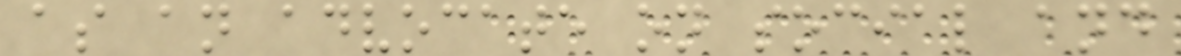as an advocate on social and
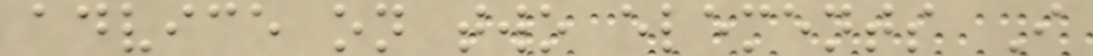advice on two elements I
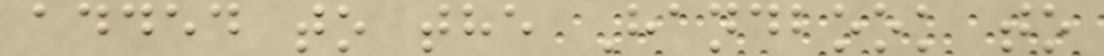added to the Handbook to
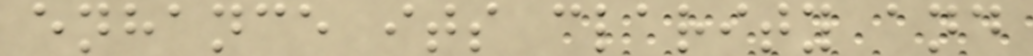enhance its clarity and
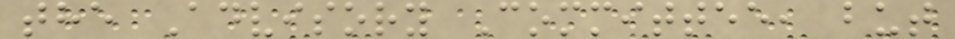the Advisory Committee, but
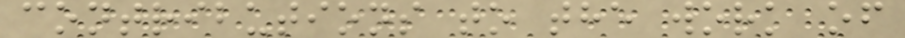contributions to the work of
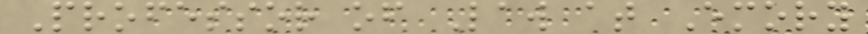Professor of Law at Emory
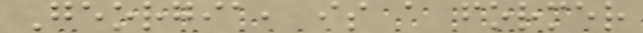Georgia, is a former
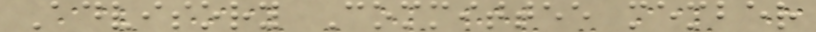Advisory Committee member
